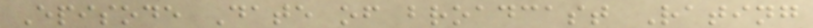Episode Date of broadcast Rating
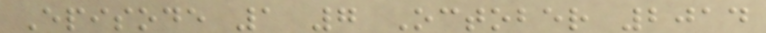Episode 1 7 October 2014
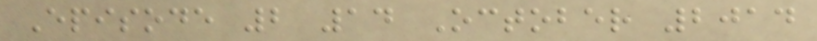Episode 2 14 October 2014
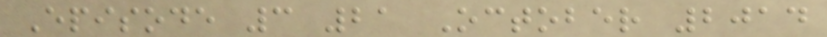Episode 3 21 October 2014
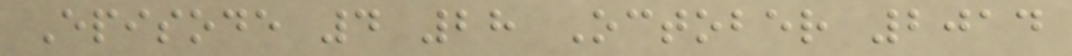Episode 4 28 October 2014
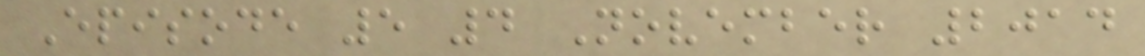Episode 5 4 November 2014
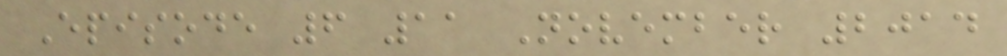Episode 6 11 November 2014
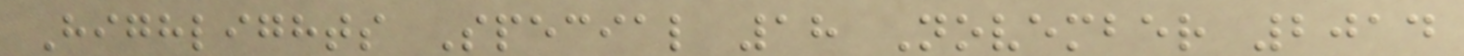Highlights Special 18 November 2014
